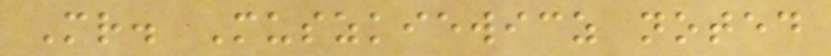Mr. Muszkiewicz noted
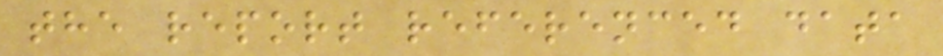the report referenced data
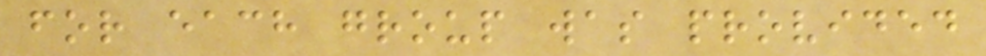for each group was provided
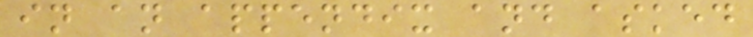in an appendix and asked
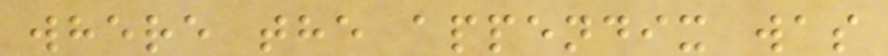where the appendix was
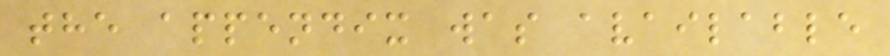the appendix was available
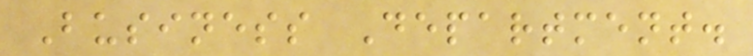Business Department.
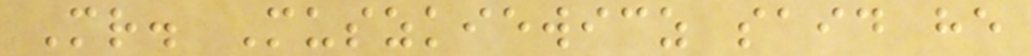Mr. Muszkiewicz said he
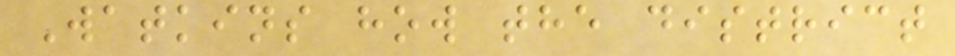Watkins how the district
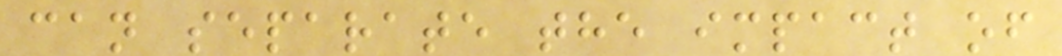can separate the impact of
